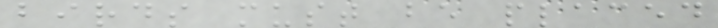birds must be placed
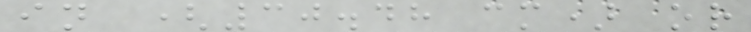in (30.48 cm) or
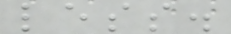less.
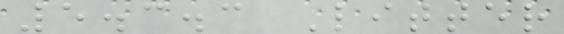5.3.3 Litter
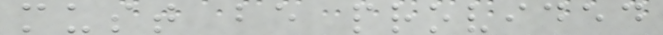must be provided
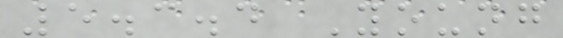5.3.4 Young
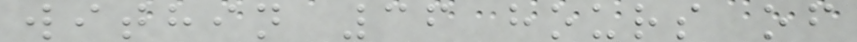within 36 hours of
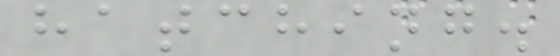hatching.
